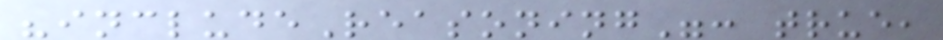"includeReasoning": true,
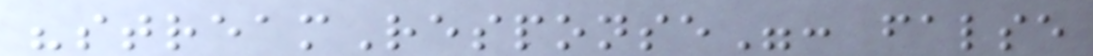"streamResponse": false
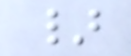}
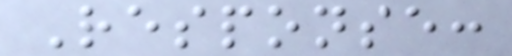Response:
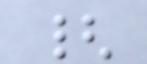{
